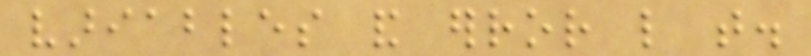variables and error like that.
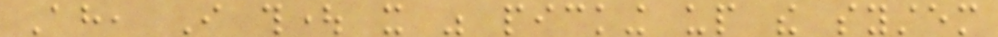Ah, I thought it was picking up the system
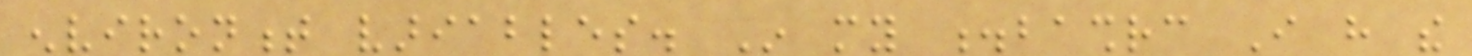environment variables. In my .bashrc I have the
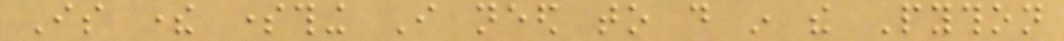Is there something I need to do in the Python
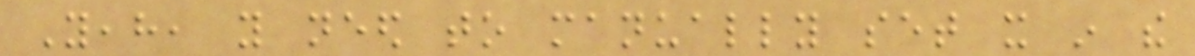Yeah, you need to manually set it in the
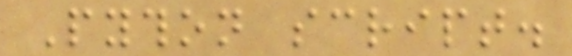Python script.
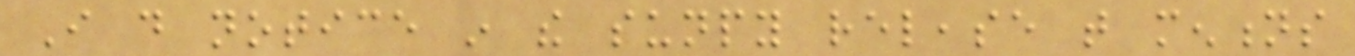I do notice in the sunpy release that mentions
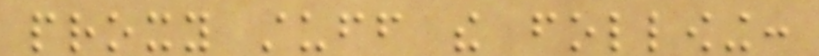proxy stuff the following:
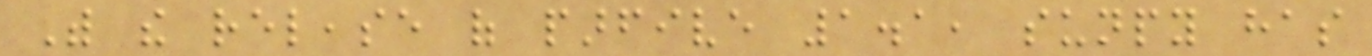With the release of parfive 1.1, sunpy has
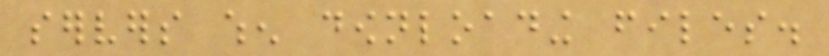servers when downloading files.
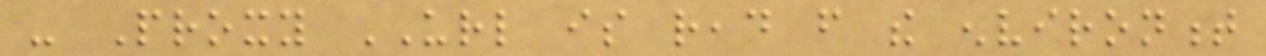- Proxy URL is read from the environment
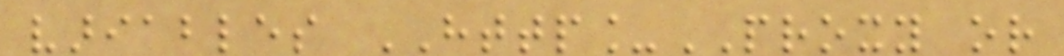variables HTTP_PROXY or
